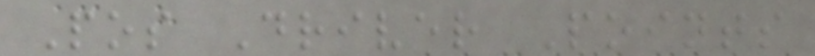Pos Driver Points
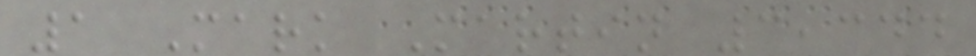1 Mark Martin 3,344
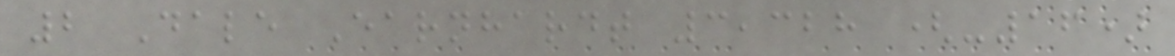2 Dale Earnhardt 3,328 (-16)
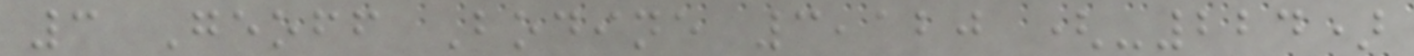3 Geoff Bodine 3,120 (-224)
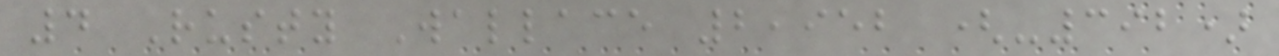4 Rusty Wallace 2,952 (-392)
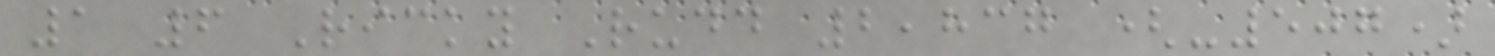1 6 Ricky Rudd 2,837 (-507)
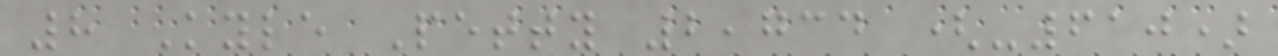8 Kyle Petty 2,734 (-610)
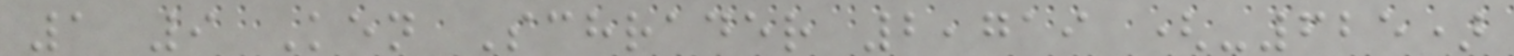1 9 Ken Schrader 2,719 (-625)
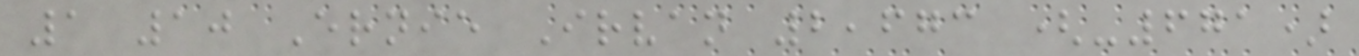1 10 Ernie Irvan 2,673 (-671)
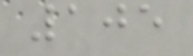105
